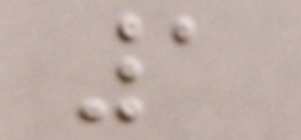1
